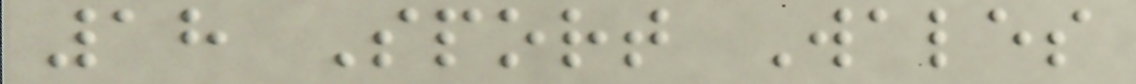18 Sport Wales
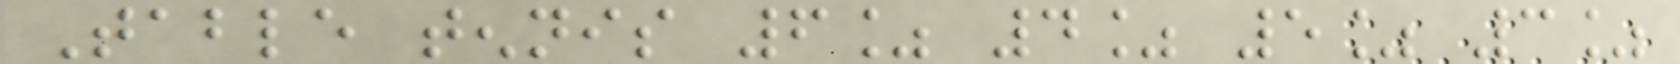Table tennis 6% 4% 5% 3%
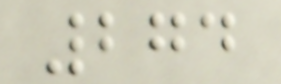274
